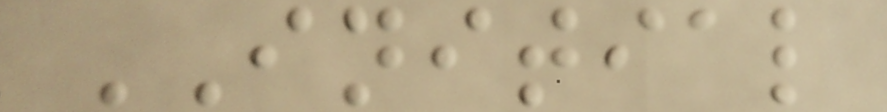INITIAL
